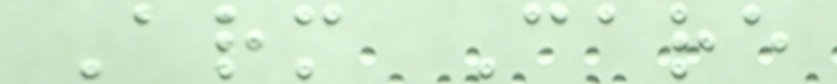Arm Care
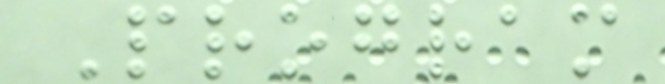Program
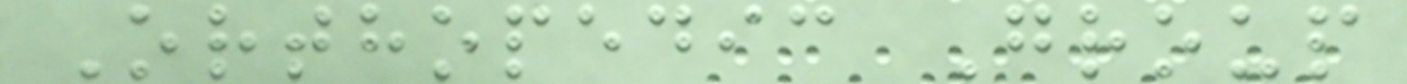Orthopedic Group
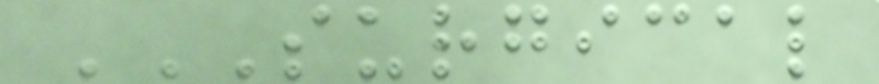SURGICAL
